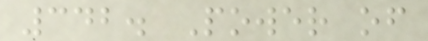342. Power of
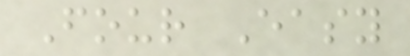Four Easy
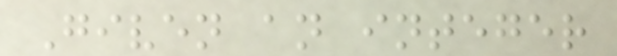Given an integer
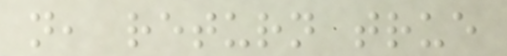n, return true
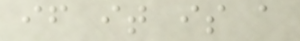if it is a
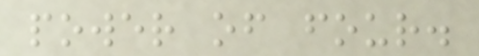power of four.
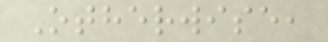Otherwise,
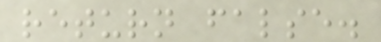return false.
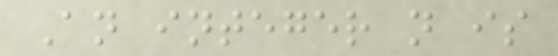An integer n is
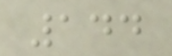144
